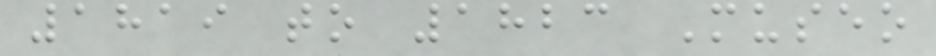1819 to 1823 Museo
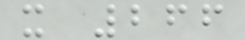x 266
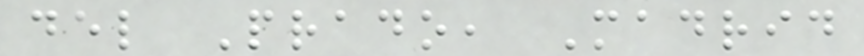del Prado, Madrid
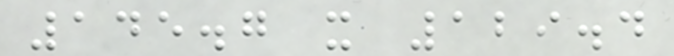145.7 x 129.4
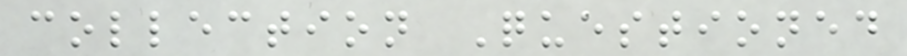collection Questioned
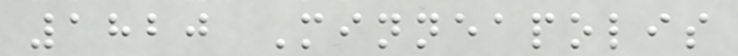1820 Minneapolis
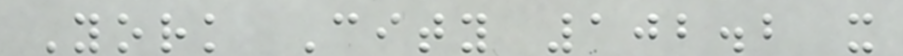York City 102.2 x
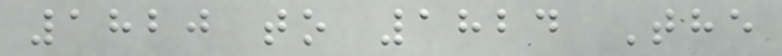1820 to 1824 The
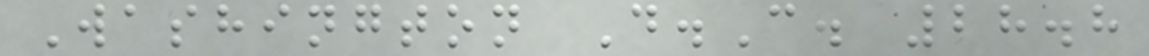Washington D.C. 28.8
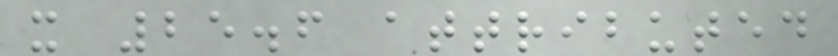x 25.6 attributed
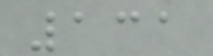131
